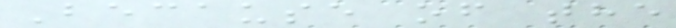Because of the
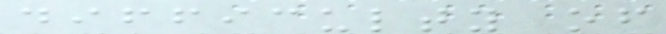difficulty of
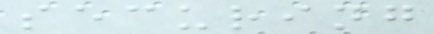securing
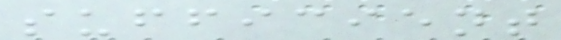sufficient
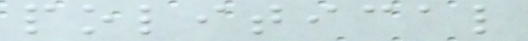political
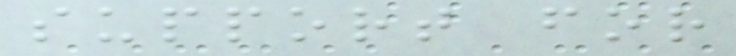support for
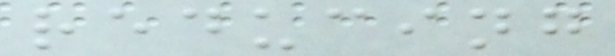reducing
